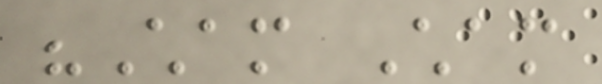"Cham Cham
